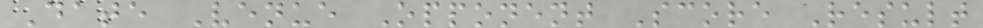Date Venue Opponent Score Result
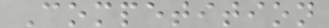Competition
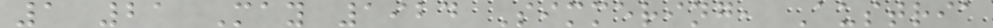1 21 May 1924 Simmering, Austria
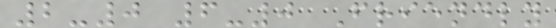2-0 6-0 Friendly
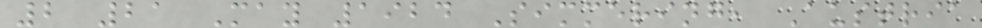2 21 May 1924 Simmering, Austria
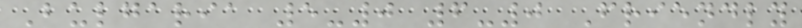Bulgaria 5-0 6-0 Friendly
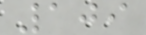109
